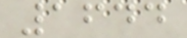1644
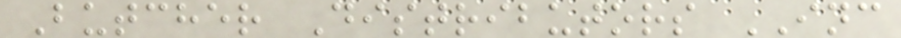Butcher Distributors INC
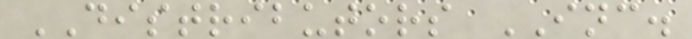DISTRIBUTORS INC.
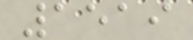1519
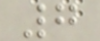7
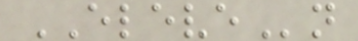ELEVEn
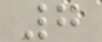7
